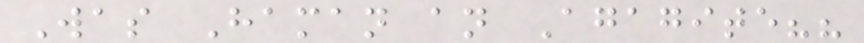Was Haman an Agagite??
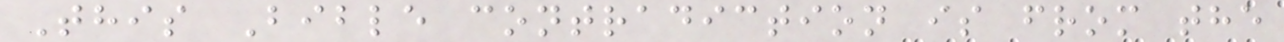This Bible contradiction is from the
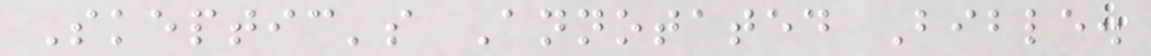Skeptic's Annotated Bible.
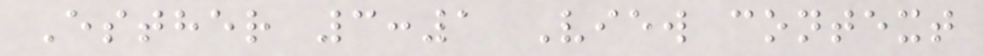Esther 3:1 View context
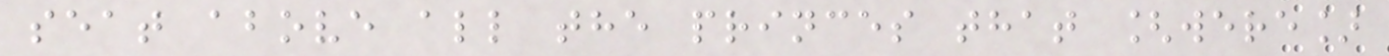seat above all the princes that [were]
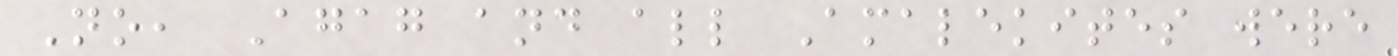No, Agag and all Amalekites were
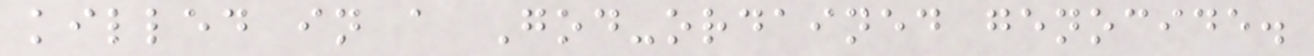killed in a God-ordained genocide.
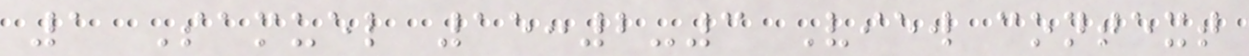1 Samuel 15:2-3 View context
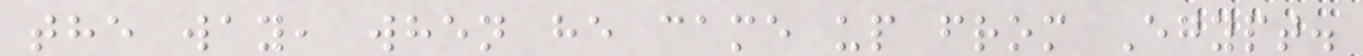the way, when he came up from Egypt.
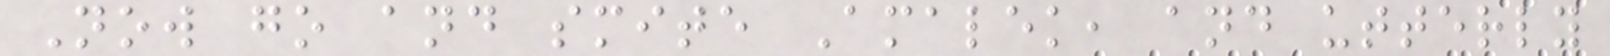Now go and smite Amalek, and utterly
